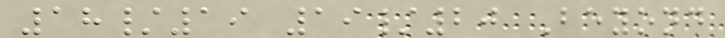18/19 19/20 Beyond
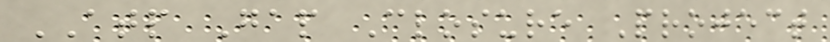ATP Gap Closure Project
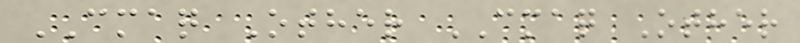CMAQ Other CMAQ Other
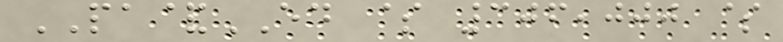PA&ED $ 306,000 $
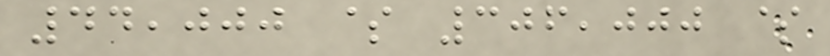44,000 $ 306,000 $
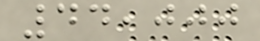44,000
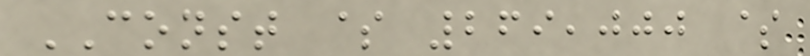CONST $ 269,000 $
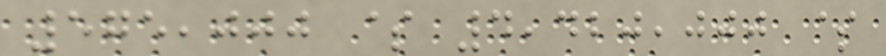575,000 $ 4,420,000 $
